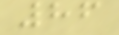86
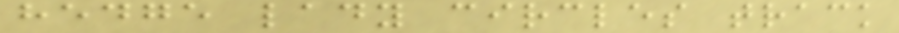hedge lady circles track
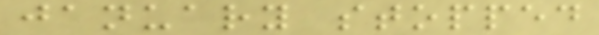january stopped
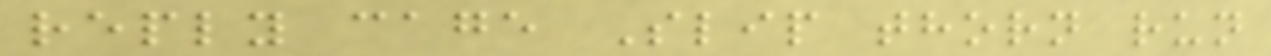reply cage Slip thorn run
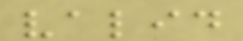valid
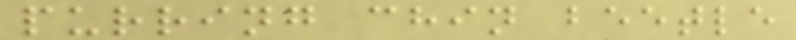purring chin beetle
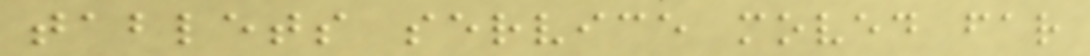tablets service moved far
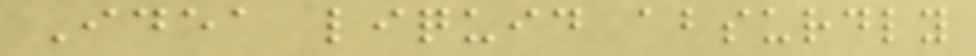Idea liquid absurdly
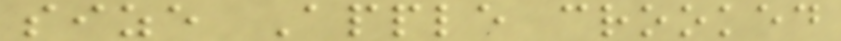size Apple crooked
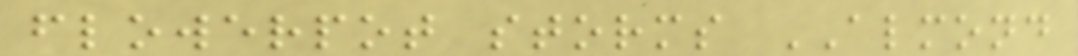flowerpot storms ALMOND
